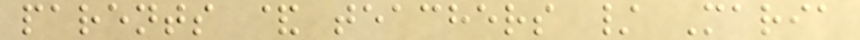parents & teachers / Maria
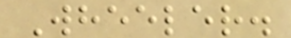Wheeler.
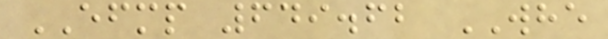EFMP 649.62 WHE
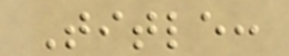Title:
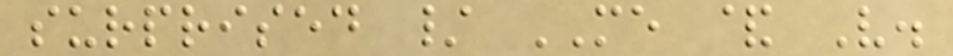surprised / ME & V.
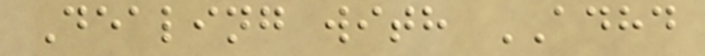Dealing with ADHD
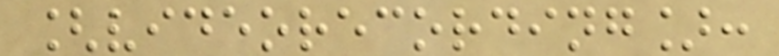[videorecording]:
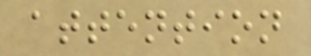attention
